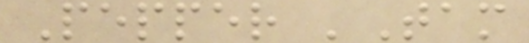Pepper 'Tam
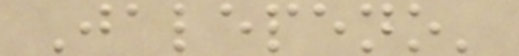Jalepeno'
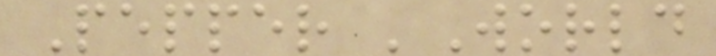Pepper 'World
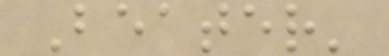Beater'
